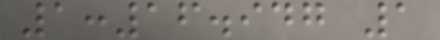1:16.947 1
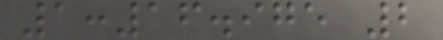1:16.975 2
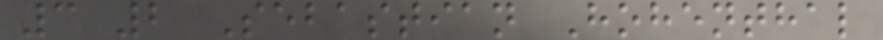3 2 Sebastian Hohenthal
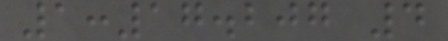1:17.207 4
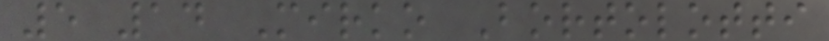5 14 Mirko Bortolotti
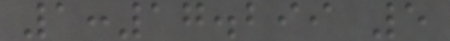1:17.299 5
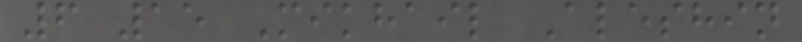6 15 Mikhail Aleshin
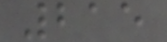215
